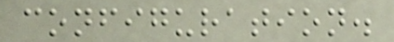configuration.
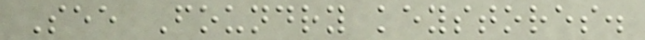See Foundry keystores.
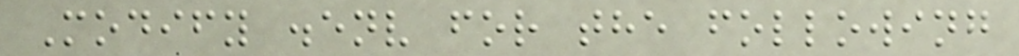Modify .env for the following
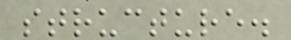structure.
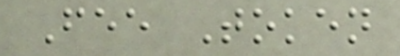Fee Token
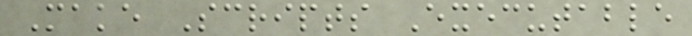Make Scripts Executable
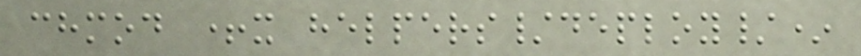chmod +x helpers/deploy/*
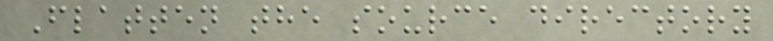Flatten the source directory
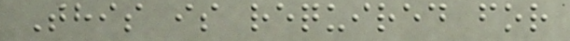This is required for
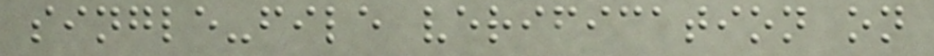single-file verification on
